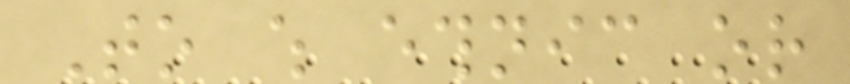To which ethnic or
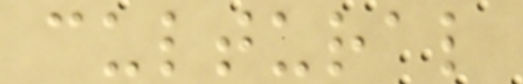cultural
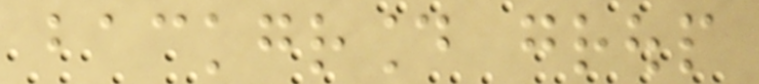background group
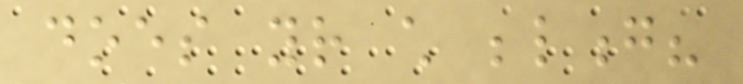does your child belong?
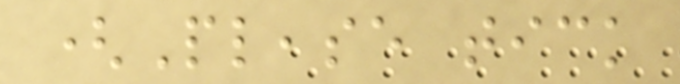(Please tick
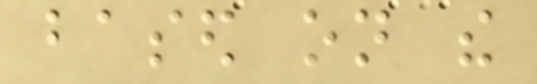based on the
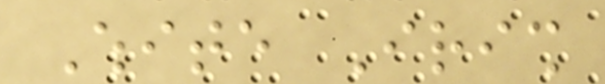White Irish
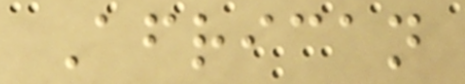African
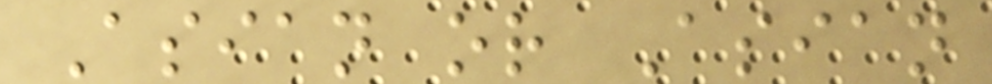Asian or Asian
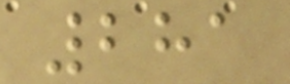281
